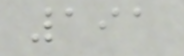191
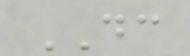DC
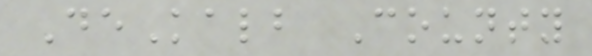DeKalb County
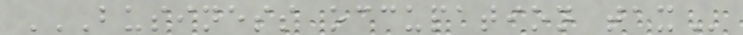BUSINESS OCCUPATION TAX
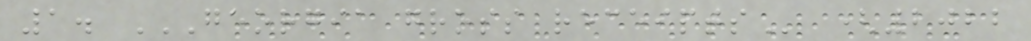1. GEORGIA GROSS RECEIPTS (2022
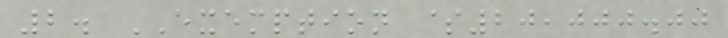2. EXEMPTION $20,000.00
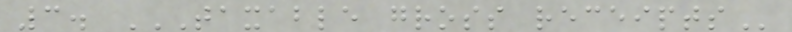3. TAXABLE GROSS RECEIPTS
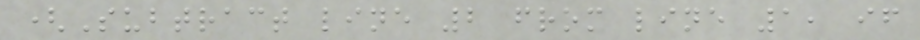(Subtract line 2 from line 1, if
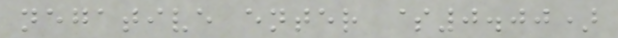negative enter $0.00)
